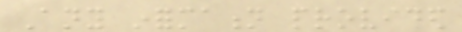Any information provided
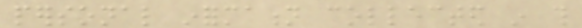personal information collected in this
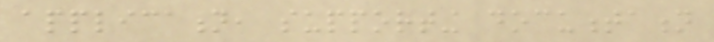application, supporting documentation
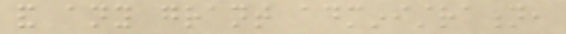and any grant administration,
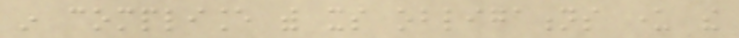in compliance with its obligations under the
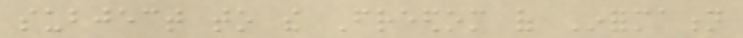subject to the Freedom of Information
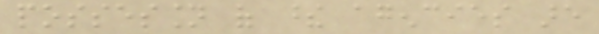possession of these agencies are
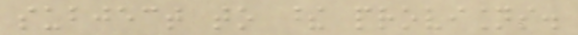subject to these provisions.
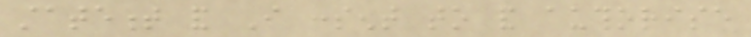statement and I consent to and authorise
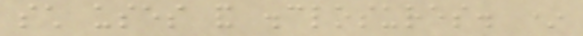such uses and disclosures. *
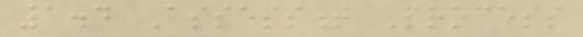1.4 Assessment Process
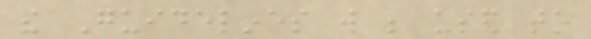the Guidelines will be used to
